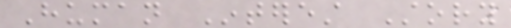Human Interest Story
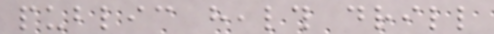public health drill
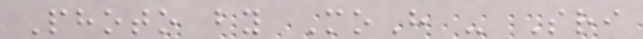Photo by MoH - Sri
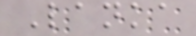Lanka
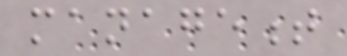management
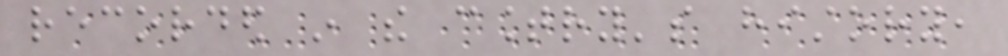recorded in the country's history,
